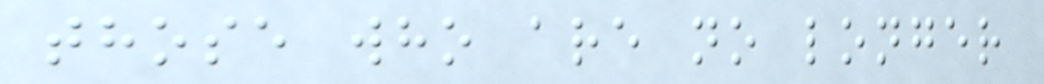those who are no longer
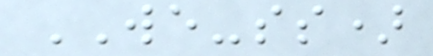WE-ss)
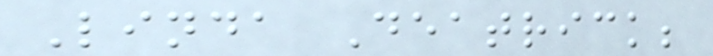Linda Deatrick;
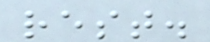rest.
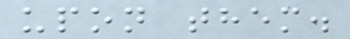upon them.
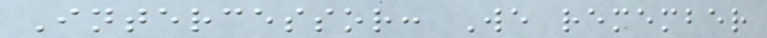Intercessor: We remember
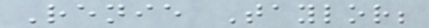Renie Taylor;
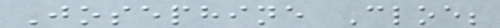Josephine Cloe;
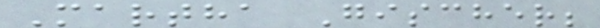Martha Gischer;
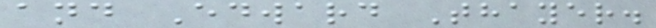and Edward Thayer.
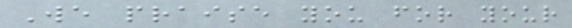We praise you for your
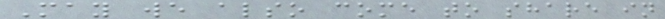May we also come to share in
